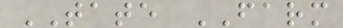TATE FARM
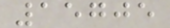15705
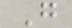G
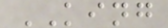KING
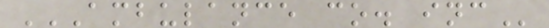AMBULANCE CO. INC
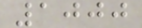1000
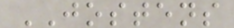JOSTENS
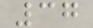37
